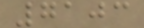7103
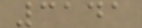3141
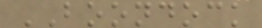BOONDOCK
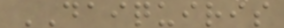DAIQUIRIS
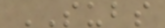SUBS
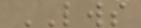LWS
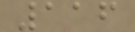116
